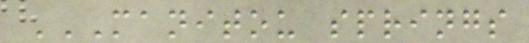MANITOU SPRINGS
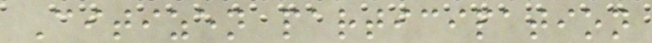Citizen participation
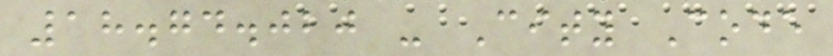18.74.020 - City Code
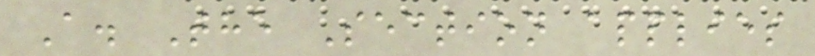A. The Section applies
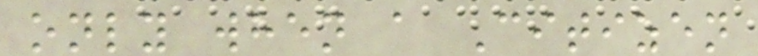only when a Citizen
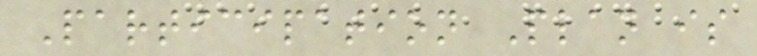Participation Plan is
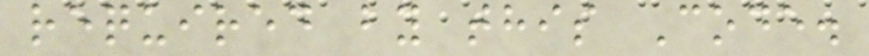required by this Code.
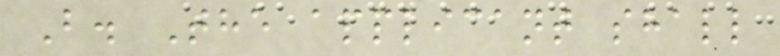B. The applicant shall
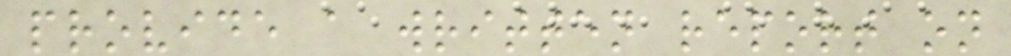provide a written report on
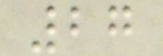27
